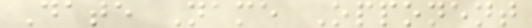Date Name Opponent
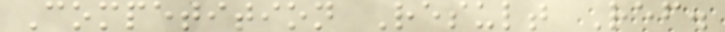Competition Result Ref.
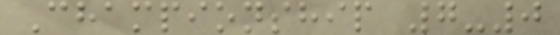Championship 7-0
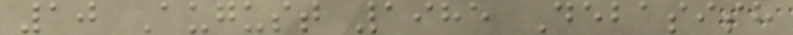10 August 1985 Debasish
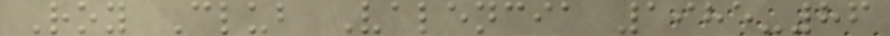Roy Club Valencia 1985-86
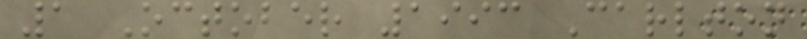1 October 1993 Carlton
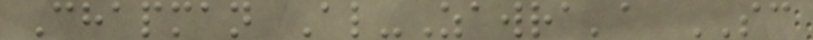Chapman Al-Zawra'a SC
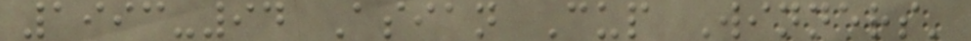1993-94 Asian Cup Winners'
